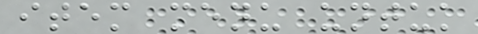item menu untuk
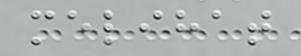melihat
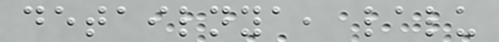detailnya, lalu
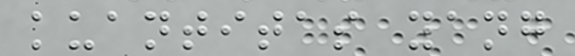kuantitas yang
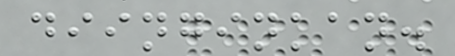diinginkan.
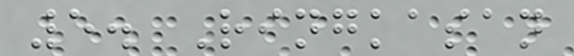5. Ringkasan
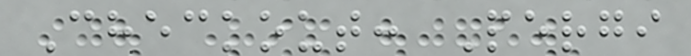Checkout: Pergi
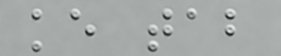ke tab
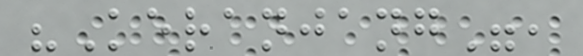"Keranjang",
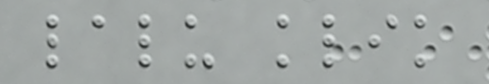lalu klik
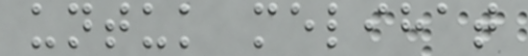untuk melihat
